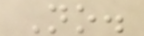No.
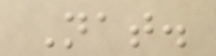Nat.
